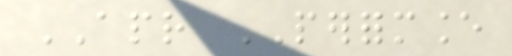APR PERFORMANCE
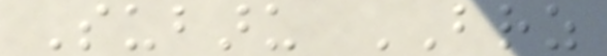Subaru BRZ
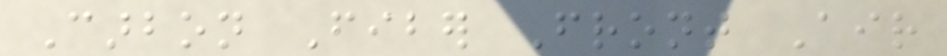Carbon Fiber Front Air
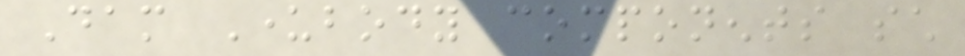Dam Underbody components such
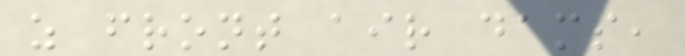as front air dams,
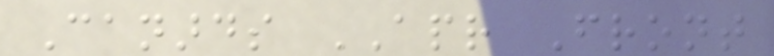Canards APR Front
